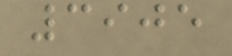3905
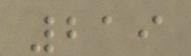219
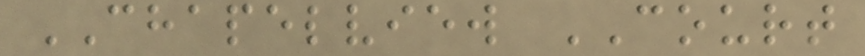CHAPELVIEW COURT
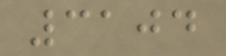3104
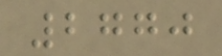2770
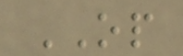OP
